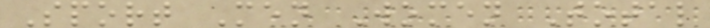Sport Men Women Total
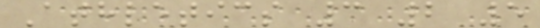Athletics 3 2 5
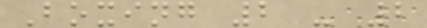Boxing 2 - 2
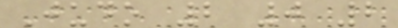Judo 2 0 2
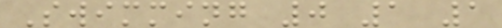Swimming 0 1 1
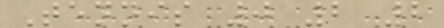Tennis 0 2 2
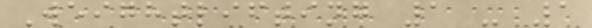Weightlifting 1 - 1
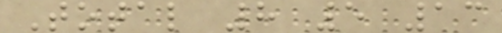Total 8 5 13
